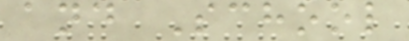and School
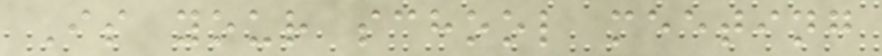Is your school meeting
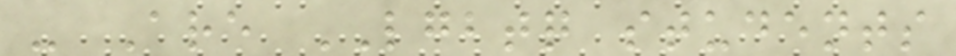- Are LGBTQ students
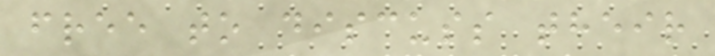free to discuss their
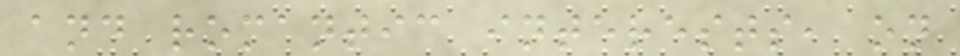and romantic interests, on
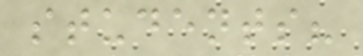students?
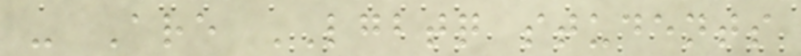- Are LGBTQ students
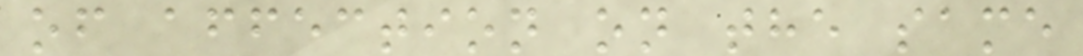of affection on the same
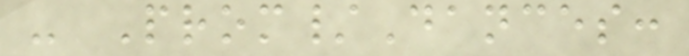- Prom/Dances:
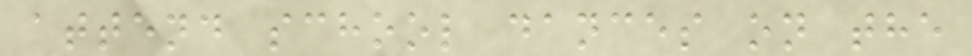attend school dances on the
